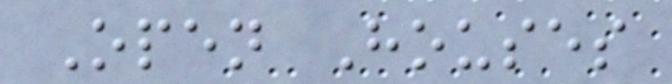Open Houses
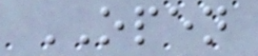OPEN
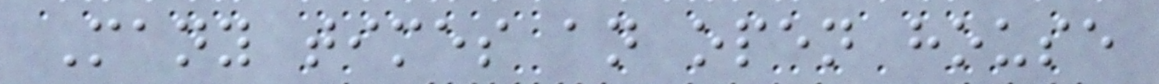Many times an open house
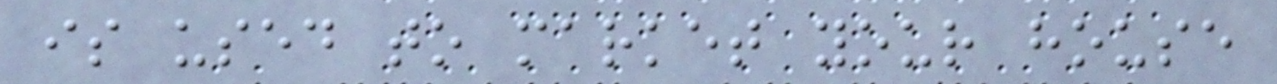is used to market your house
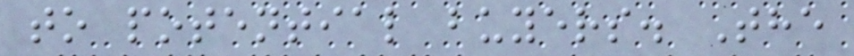to potential buyers. The
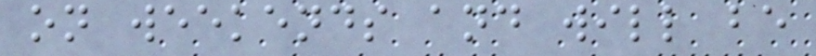on weekends and will be
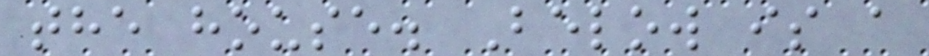the house. Below is a
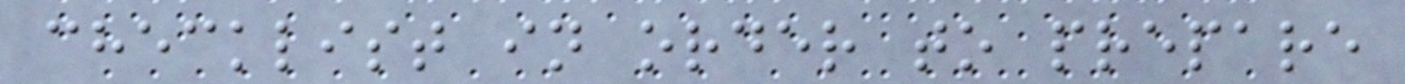checklist in order to prepare
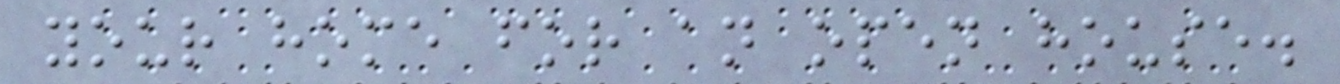your home for an open house.
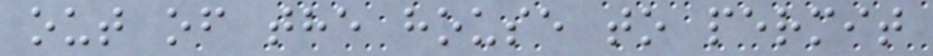out of the house to permit
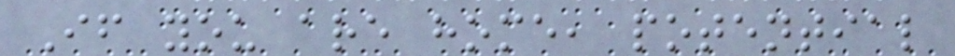If you are home, potential
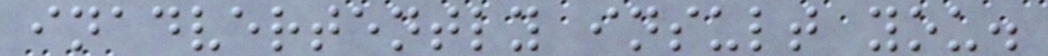inadvertently insult you.
